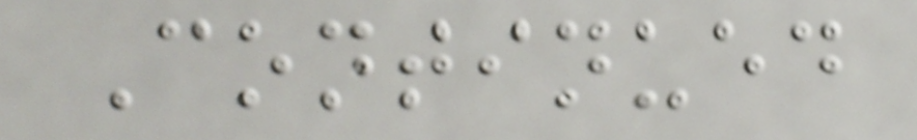Continued
